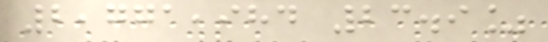2,771,984 23.9%
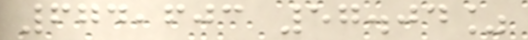674,603 57.04%
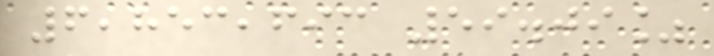6,853,693 59.09%
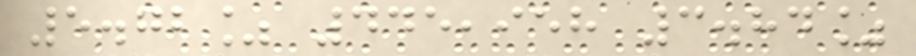5.72% 445,958 3.84%
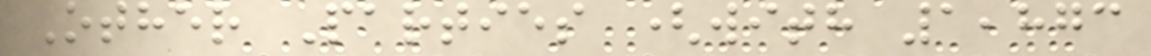Other Parties (with 1,873
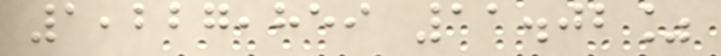1,227,859 11.02%
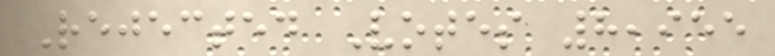Rejected Votes 8,955
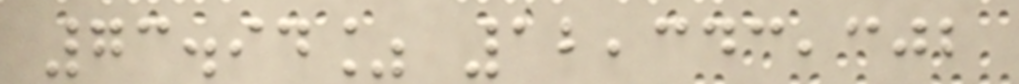73.94% 12,343,302
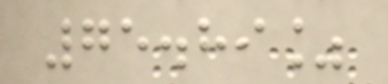75.89%
